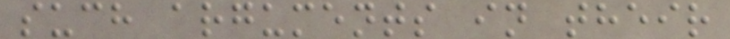such arguments in their
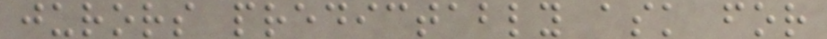jurors predictably ask for
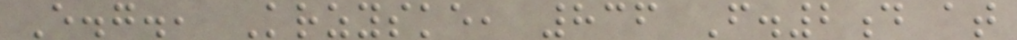E.g., Krzyske, 836 F.2d at
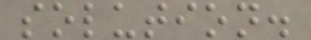solution.
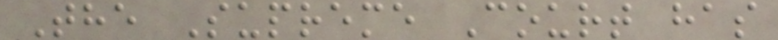The Supreme Court has
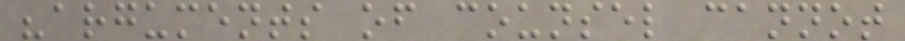"arguments of counsel cannot
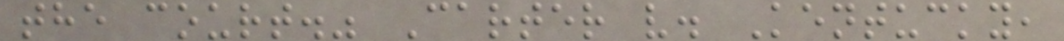the court." Carter v. Kentucky,
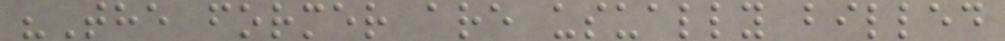"The former are usually billed
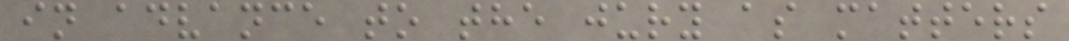in advance to the jury as matters
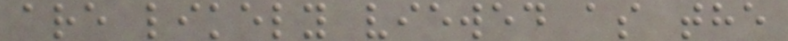are likely viewed as the
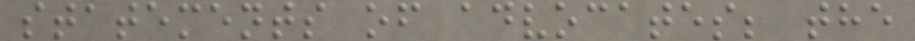statements of advocates; the
